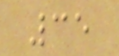35
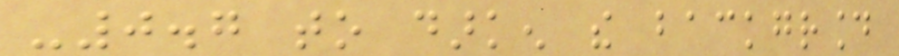-0.7 to darken the background
